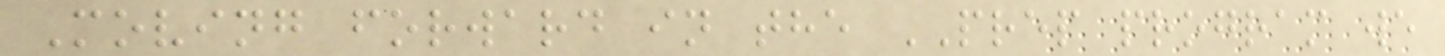Moving forward in the PREP program we
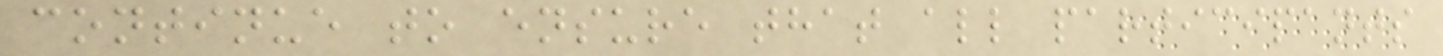continue to ensure that all participants
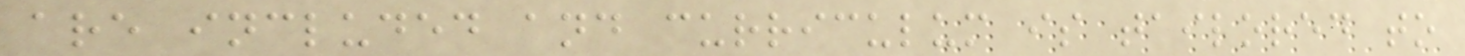are included and curriculum is tailored to
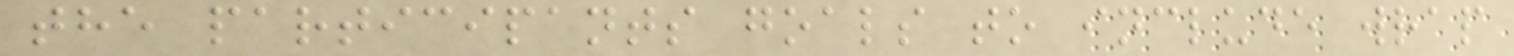the participants goals to include wrap
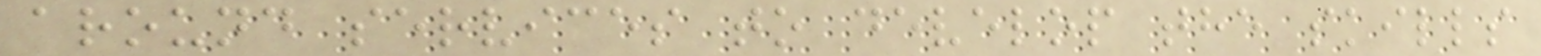around services to develop the skills
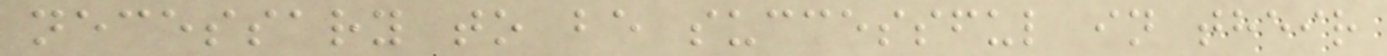necessary to be successful in their
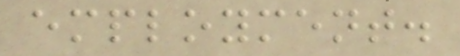employment.
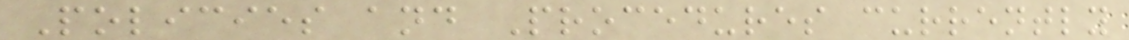Policies and Procedures currently
